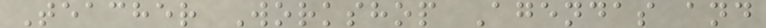Teacher Workshop Agendas and
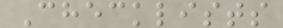Checklists
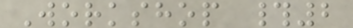Workshop #2
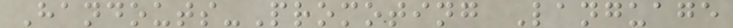Handouts-Promoting Language
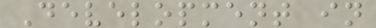Development in
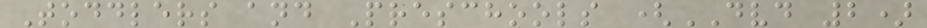Toddlers and Preschools (DVD 2)
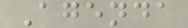Agenda
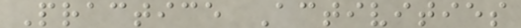Practice Activities
